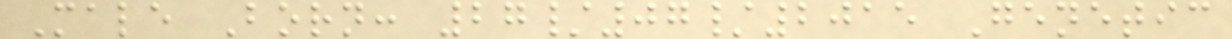Male Born: 27/07/2015 Genetic
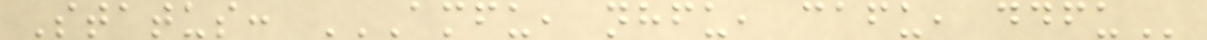Status: AMFU, NHFU, CAFU, DDFU
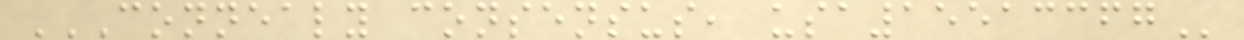CONNEALY CONSENSUS, USA15513367
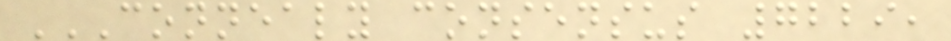CONNEALY CONSENSUS 7229,
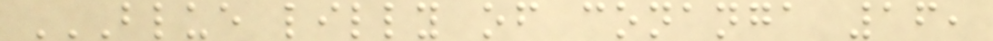BLUE LILLY OF CONANGA 16,
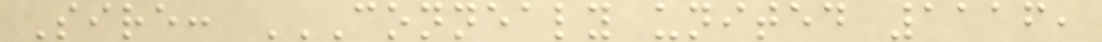Sire: CONNEALY UNITED 1116,
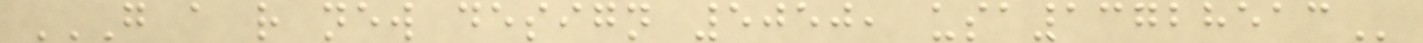G A R NEW DESIGN 5050, USA13728513
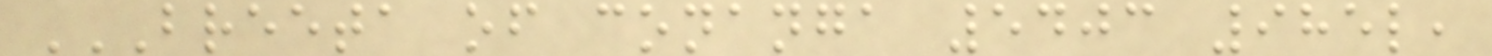BREETA OF CONANGA 5403 985L,
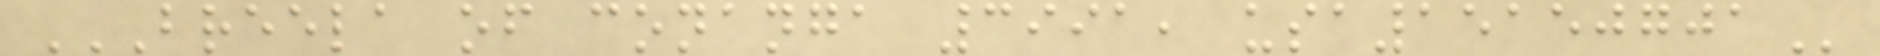BREELA OF CONANGA 3991, USA15150701
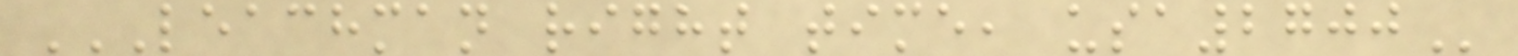LEACHMAN RIGHT TIME, USA2700
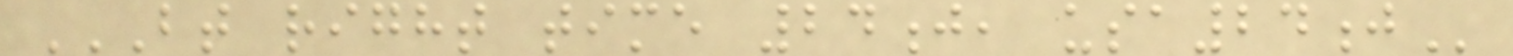BT RIGHT TIME 24J, USA24J
